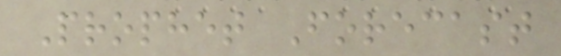Prophet Forecast
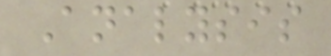Analysis
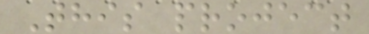This project
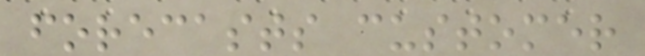forecasts customer
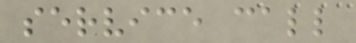service call
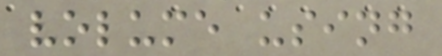volume using
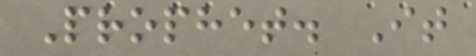Prophet. It
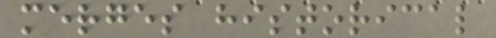merges historical
